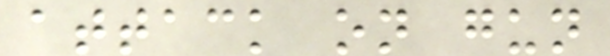attack on gun
